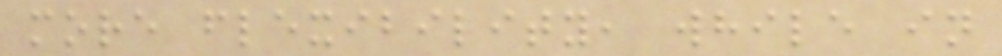more flexibility, while in
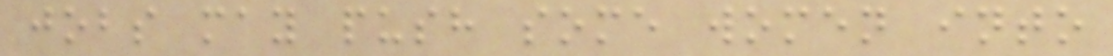jobs may push some women into
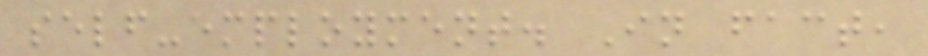self-employment. In fact,
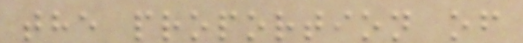the proportion of
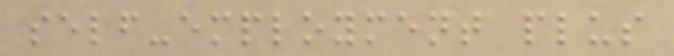self-employment plus
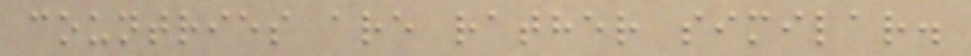countries are rather similar.
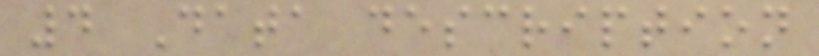4 Data description
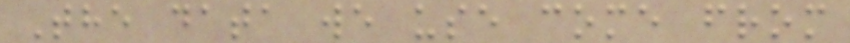The data we use come from
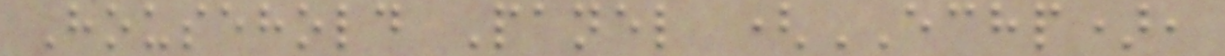Household Panel (ECHP),
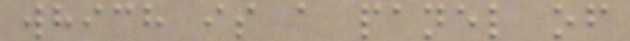which is a panel of
